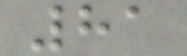81
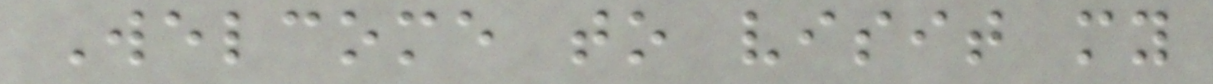Welcome to visit my
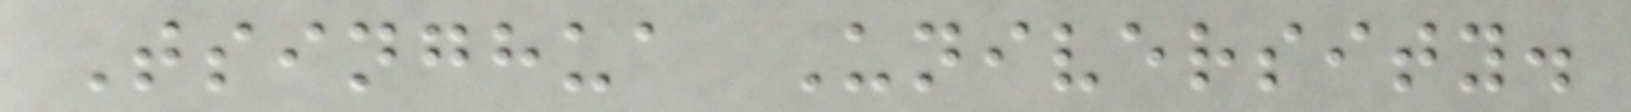Tsinghua University.
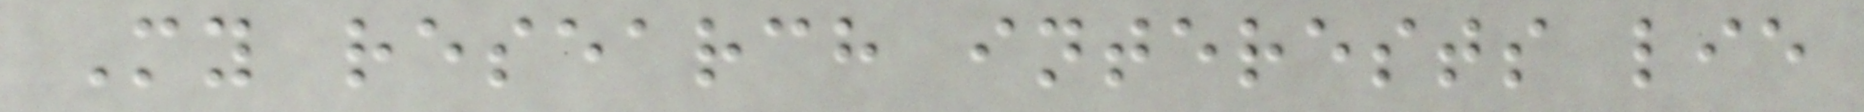My research interests lie
